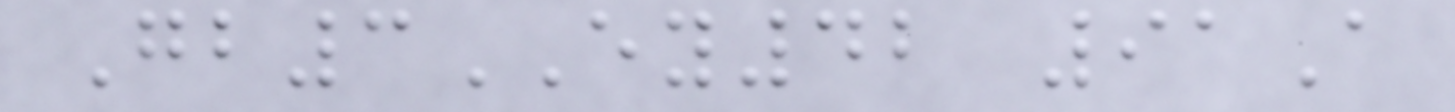Gb3EY42 91A
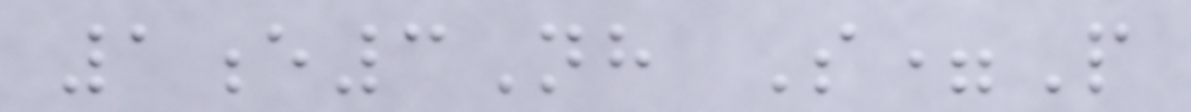1e3Nh S=P
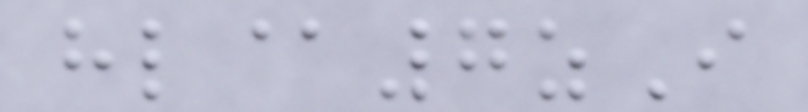hl@7zI
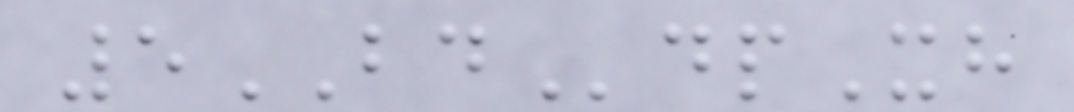5BDdpXh
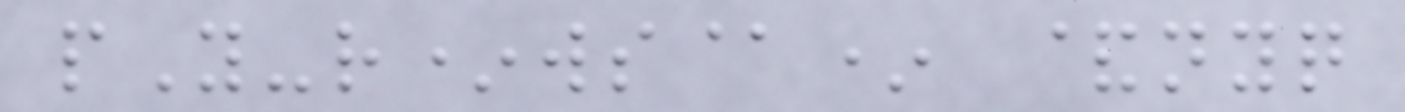pY-r*ws@* &nyq
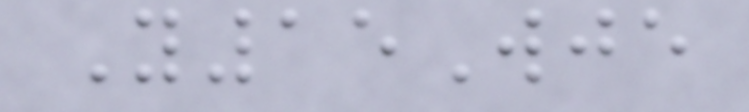Y15Wje
